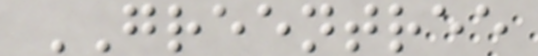GREENTREE
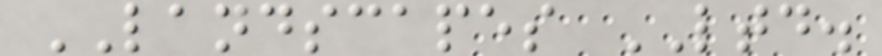LANDSCAPES LTD.
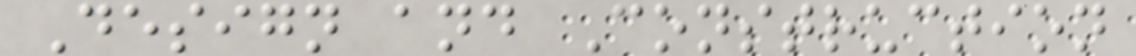Design and Construction
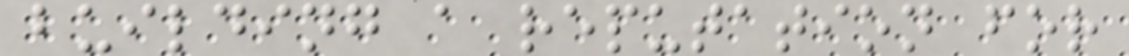building a reputation for
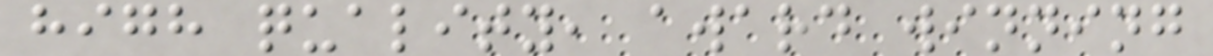high quality, award winning
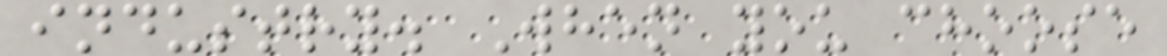industry. When you choose
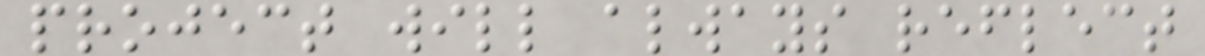project will always reflect
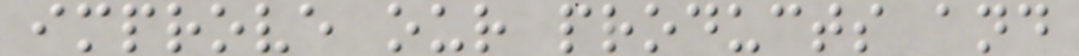improve our products and
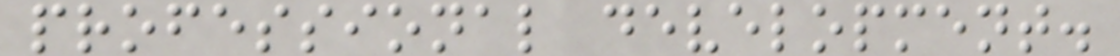professional development.
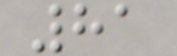81
